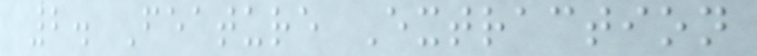2. Feature Extraction
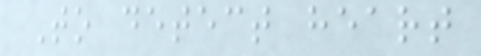To detect heart
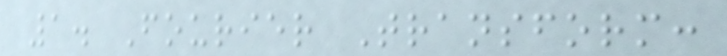1. Fourier Transform:
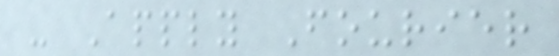- Apply Fourier
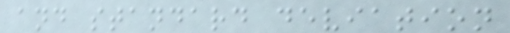and standard deviation
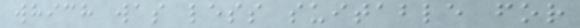which was less suitable for
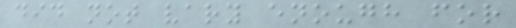did not vary enough for
